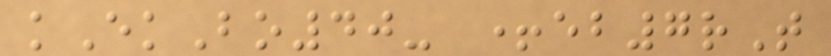kEkBo40- +eb7rT
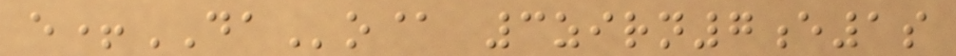e+DAo@ 3zirn7e1s
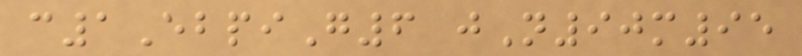c1EbpiG6 jN90m95
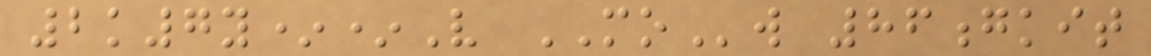2k7y**V MOw 86gkit
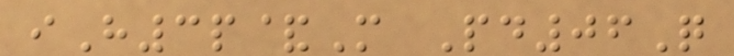iH3p&M Pd06Q
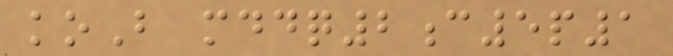koB mddq2c5p1
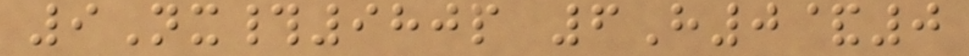9Nx#980p 6H0&0
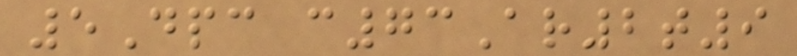5Dpc c73Ar2t9
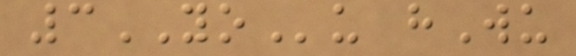3YOu hWu
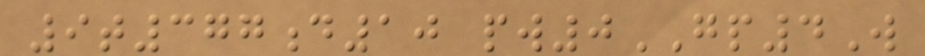9t377d10 pw0GP4W
